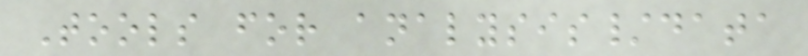Tools for analysis/data
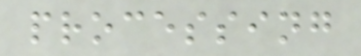processing
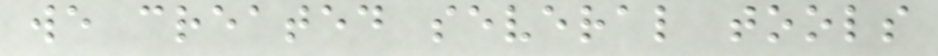we created several tools
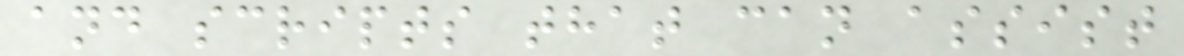and scripts that can assist
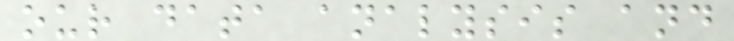our data analysis and
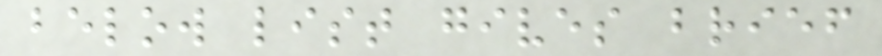below list gives brief
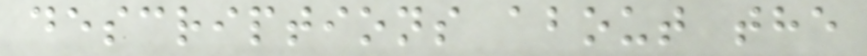descriptions about the
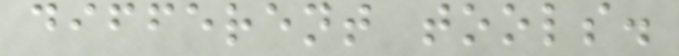different tools.
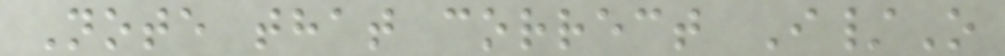Note that correct I/O
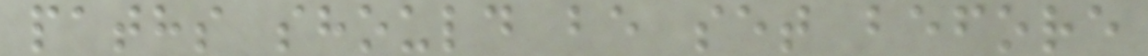paths should be set before
